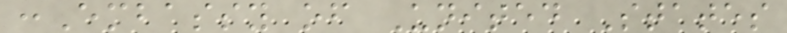:Embassy of United States
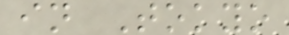in Tokyo
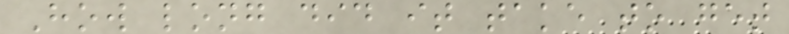How long did it take to get
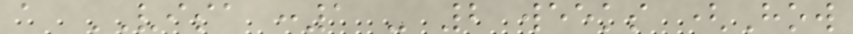a VISA :1 - 2 weeks (How
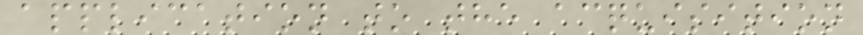application to the acquisition
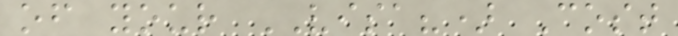of your VISA?) Cost
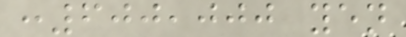:600,000 yen
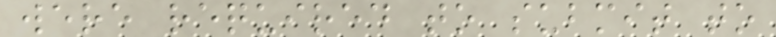were required to submit to
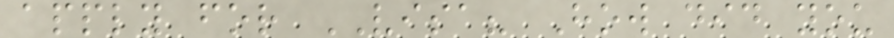apply for VISA? How did you
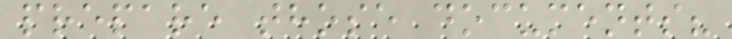prepare those documents?
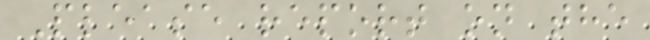Please report on the
